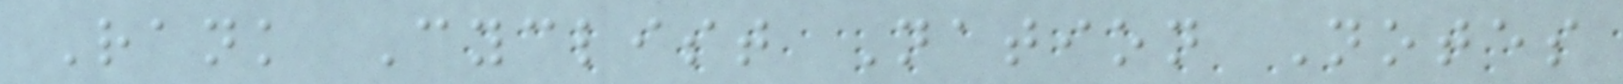Rank Cyclist Nation Notes
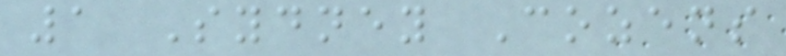1 Sydney Cozens
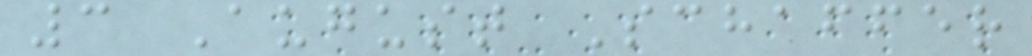3 August Schaffer
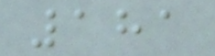181
